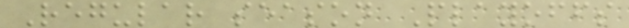Regular season Playoffs
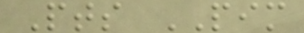Pts PIM
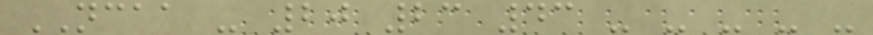NCAA - 20 23 43 - - - - -
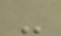-
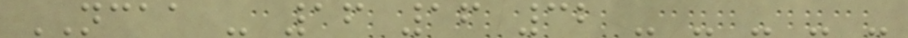NCAA - 16 16 32 - - - - -
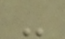-
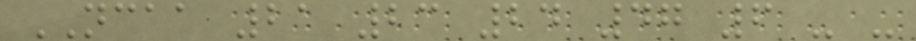NCAA 21 23 24 47 6 - -
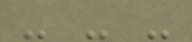- - -
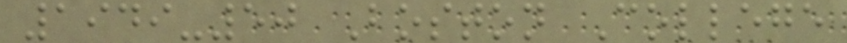1949-50 Boston College
